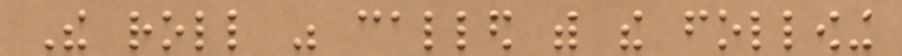The roll was called with the following
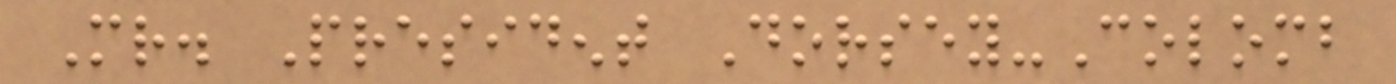Mr. President Dorsey-Colomb
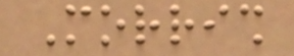Morrish
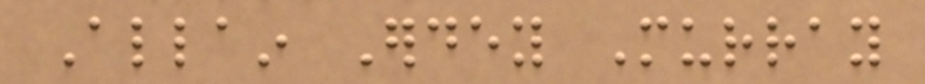Allain Erdey Murray
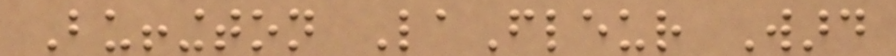Buffington LaFleur Ward
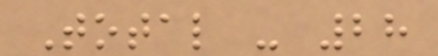Total - 28
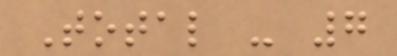Total - 7
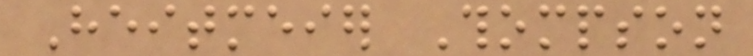Heitmeier Thompson
